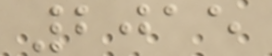2015
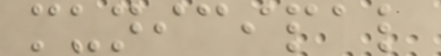municipal
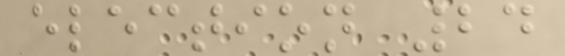election 24
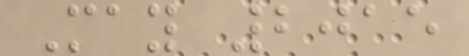May 2015
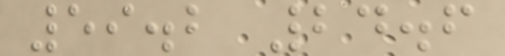59.2 24.6
